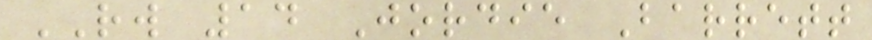RW 14 Jordie Barrett
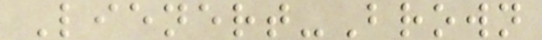Lienert-Brown
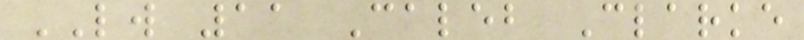LW 11 Caleb Clarke
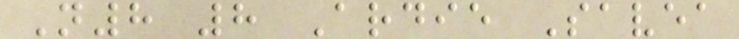N8 8 Ardie Savea
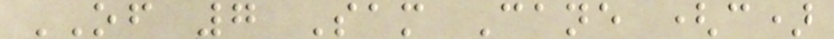OF 7 Sam Cane (c)
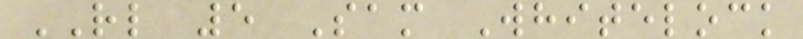RL 5 Sam Whitelock
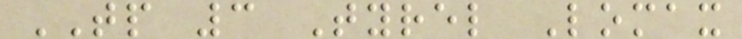TP 3 Tyrel Lomax
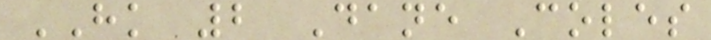HK 2 Dane Coles
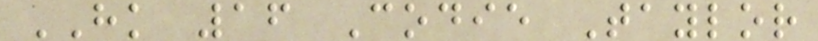HK 16 Codie Taylor
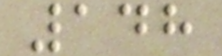148
